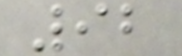92
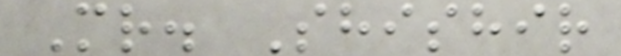Mr. Shishir
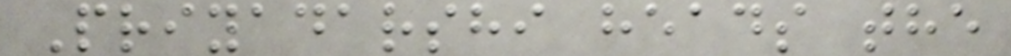Priyadarshi heads the
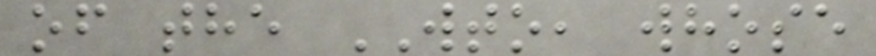of the WTO, whose
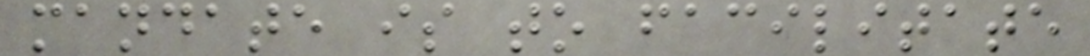mandate is to facilitate
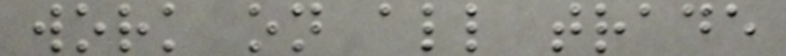work on all trade
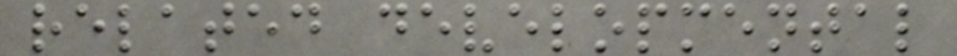related developmental
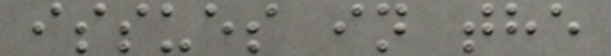issues in the
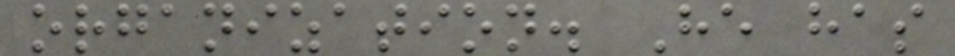organization. He has
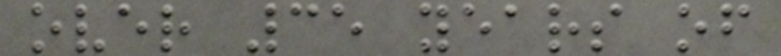over 35 years of
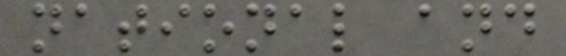national and
